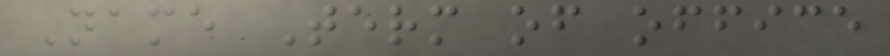Name Term of office
